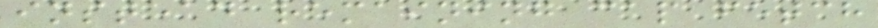instead remaining cap fetch
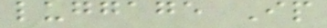luggage Ip
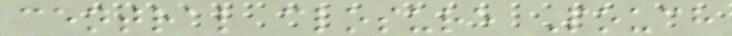central closure Pouch
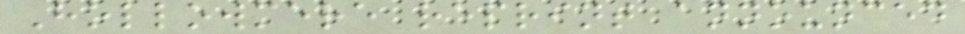Hollowmere reprint announced
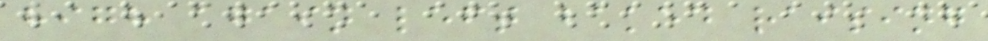high again left baked raising
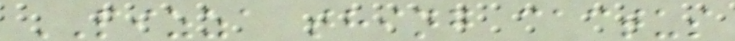PIZZA thing cactus
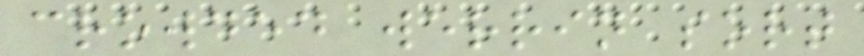crowded werrin sort
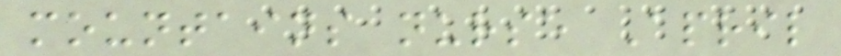mountains nurse April
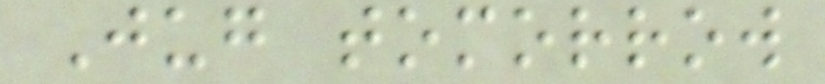Jug tomorrow
